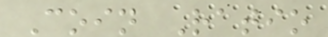Coin Ratio
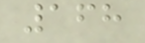168
